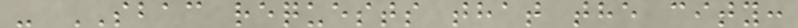- SBAC requests that the city:
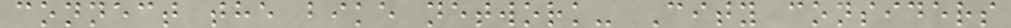connect the bike network- City considers
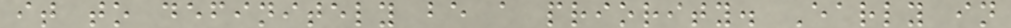it to definitely be a priority. Early in
